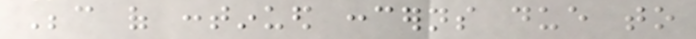Because of continued concerns due to
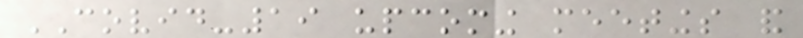COVID-19 upcoming meetings and
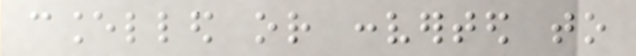cancelled or converted to
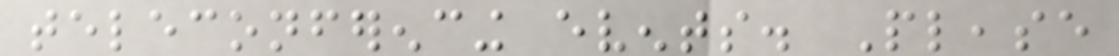teleconferencing events. Please
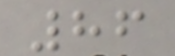86
